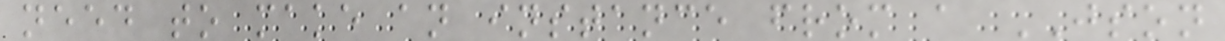need to make an instance from a JSON
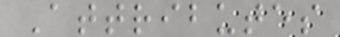Attributes
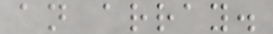an array.
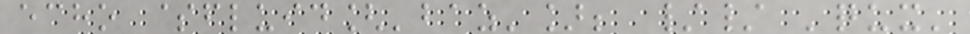echo $fluid['baz']; // 'qux'
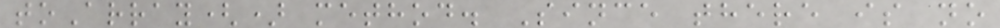toArray() method. Since there is no
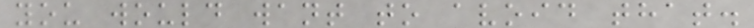you would want to avoid that.
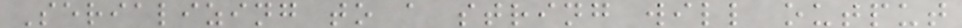Serializing to a string will output
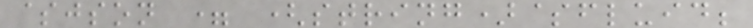$json = (string)$fluid;
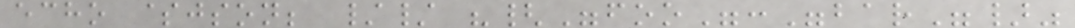echo $json; // "{"foo":"bar"}"
